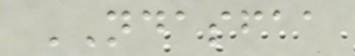NDASFAA
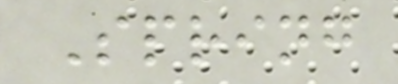Spring
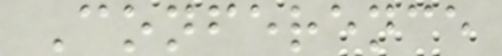Conference
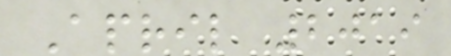April 2019
